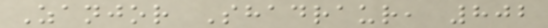Zanjor Shadraur, 802
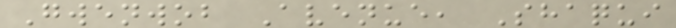Gwenwob Avenue, Shaqui
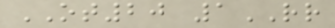OT20 1RR
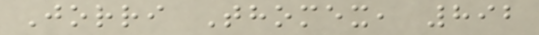Jorri Thomex, 892
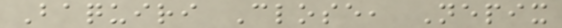Baquiri Close, Nepix
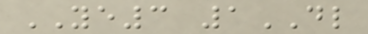YE3 1DL
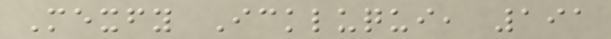Mexfy Ickluqui, 191
